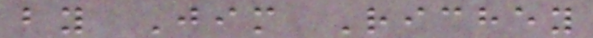by Jim Richey
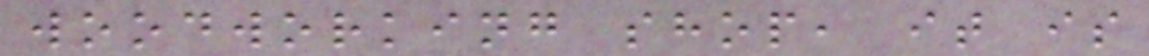woodworking shop, it is
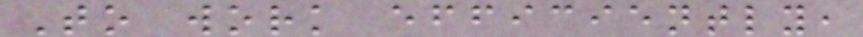To work efficiently,
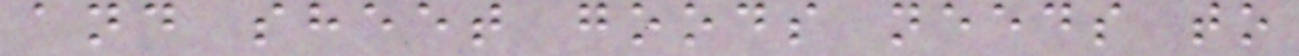and sheet goods needs to
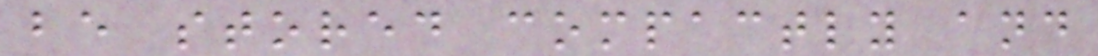be stored compactly and
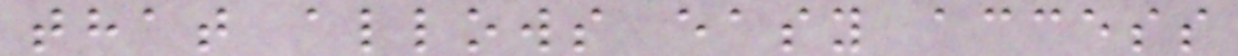that allows easy access
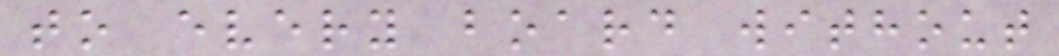to every board without
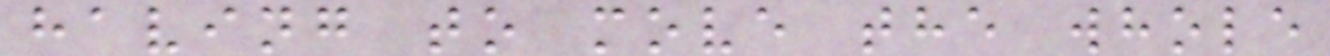having to move the whole
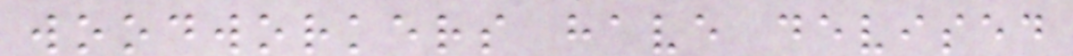woodworkers have devised
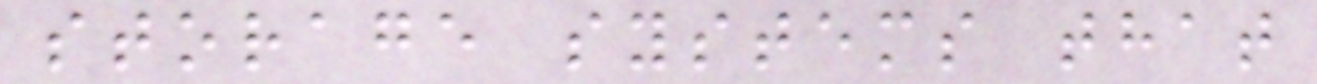storage systems that
